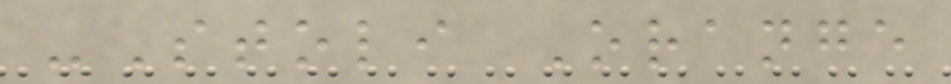-Stoli Orange
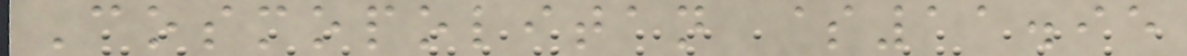Cosmopolitan $11.95
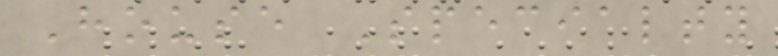House Specialty
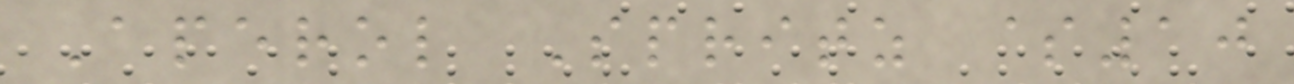Aperol Spritz $10
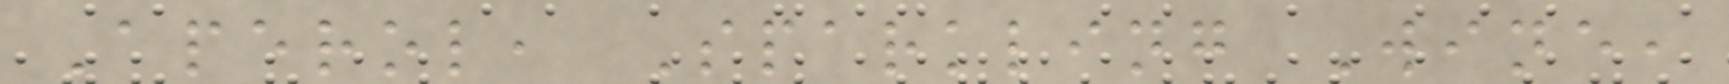Aperol, Sparkling Wine,
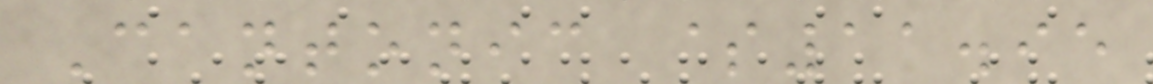Cantonic $11.95
